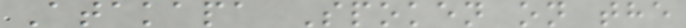Atakapa Spoken on the
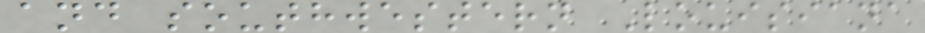and southwestern Louisiana
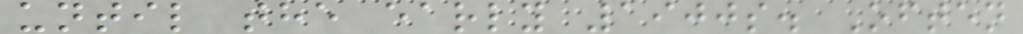until the early 1900s. Often
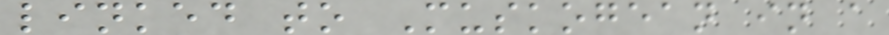linked to Muskogean in a
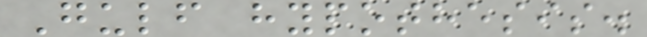Gulf hypothesis.
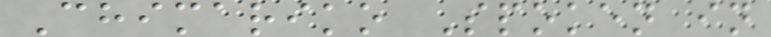Chimariko Spoken in
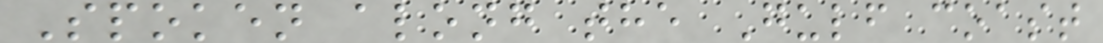Spoken along the Gulf coast
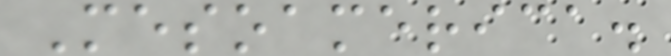Mesoamerica.
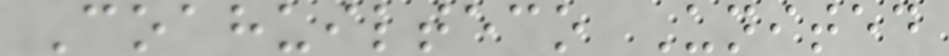Coahuilteco United
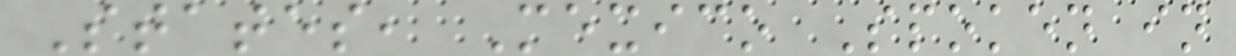States, Mexico Spoken in
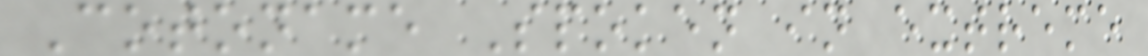Cotoname Spoken in extreme
